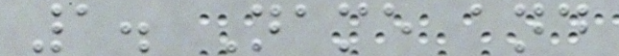1. Name and
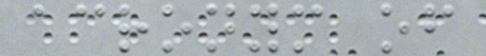acronym of
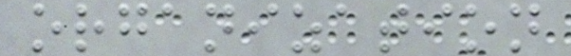organization
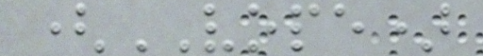(VOPE)
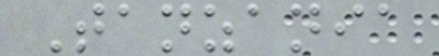Tanzania
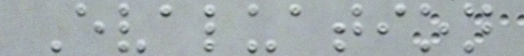Evaluation
